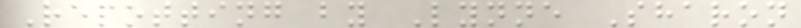Repotting by Lynne Sharon
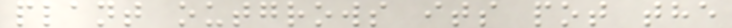plant outgrows its pot the
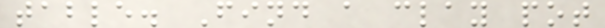table. Find a clay pot
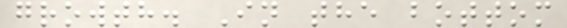growth. In the bottom
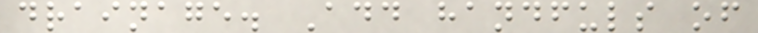drainage. Add handfuls of
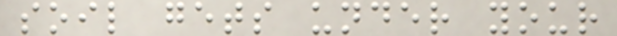soil gets under your
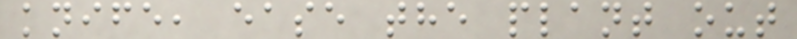knife, ease the plant out
